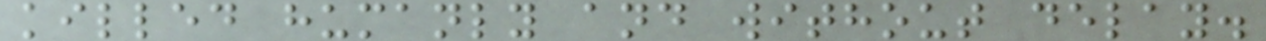killed humanly and without delay.
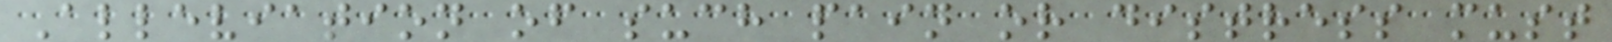Alleviation of such pain or distress must
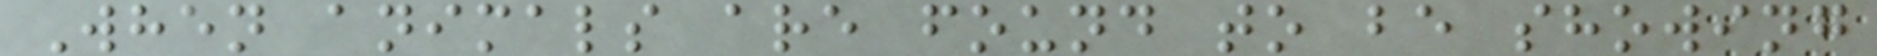When animals are found to be showing
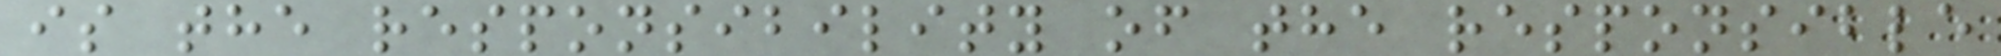is the responsibility of the responsible
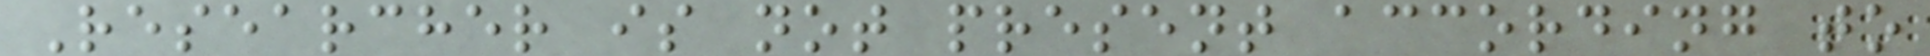Researcher is not present according to
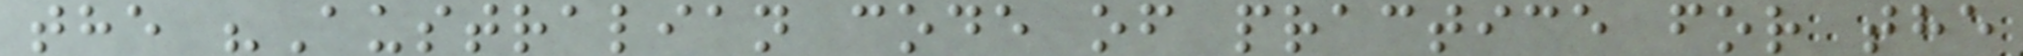the "Australian code of practice for the
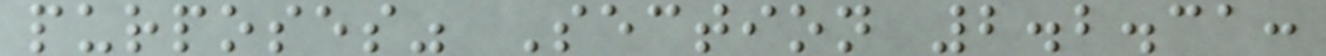purposes" Section 2.2.31:
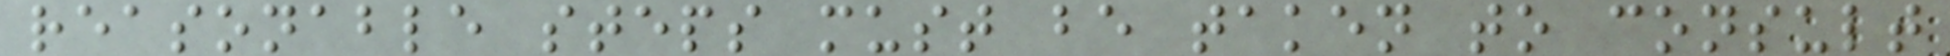reasonable steps must be taken to consult
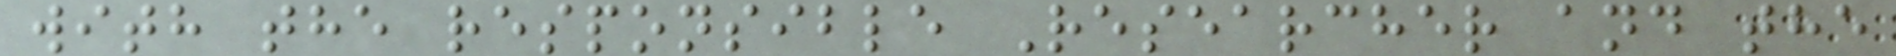with the responsible Researcher and the
